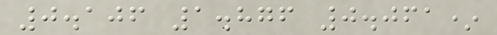0.106 1.876 0.061*
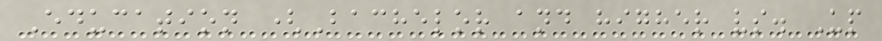Education (Bachelor and higher vs. Up
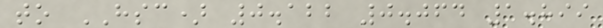to HSC) 0.122 0.064 1.899
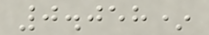0.058*
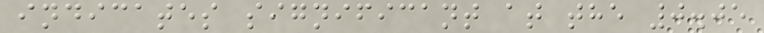indicates significant at the 0.05
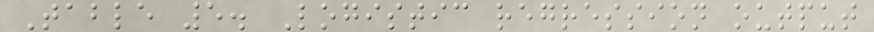Table 5. Logistic regression output
